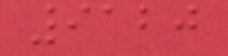9120
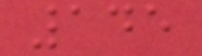145
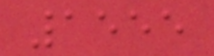1555
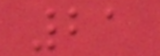21
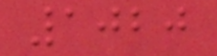1020
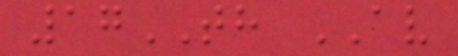17TH AV
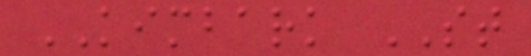KIMBARK ST
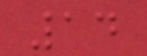14
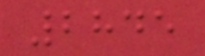2845
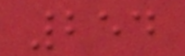254
